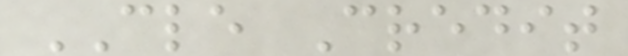CLE Credit
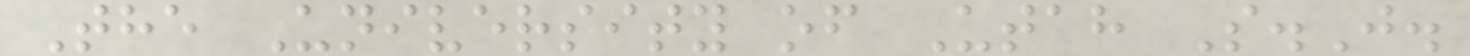The University of Utah S.J.
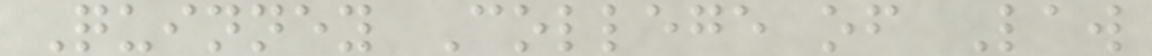Quinney College of Law
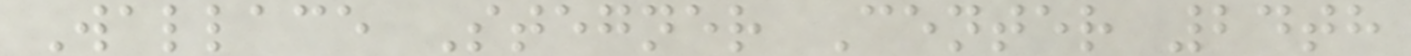Wallace Stegner Center 24th
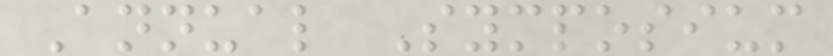Annual Symposium
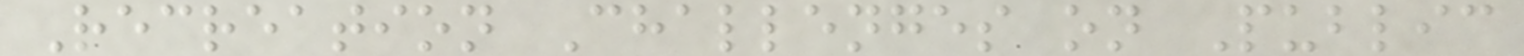Recreation Challenges on Public
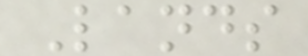Lands
